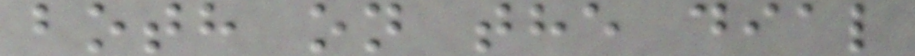both on the dial
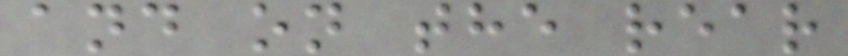and on the rear
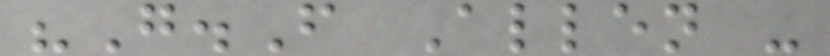"G.F Allen -
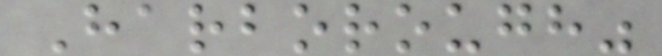Harborough"
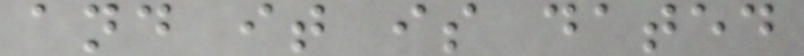and it is dated
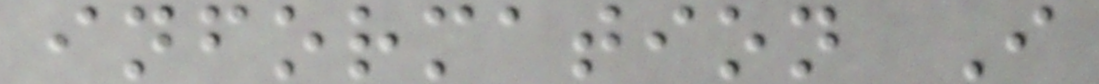information I
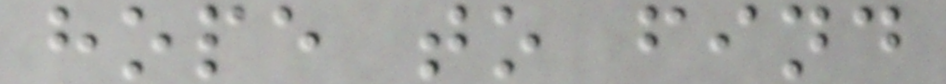hope to find
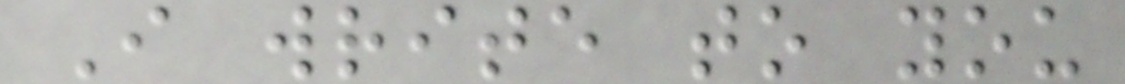I write to you
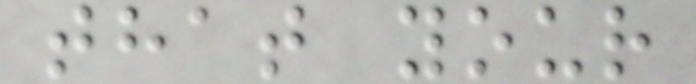that your
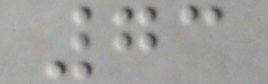73
